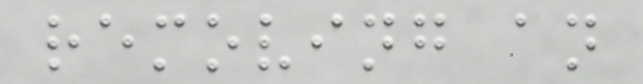removing an
